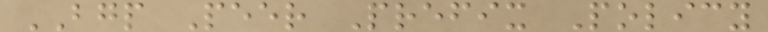BGP Peer Prefix Policy
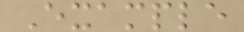Example
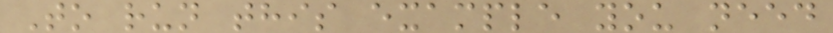To run this example you need
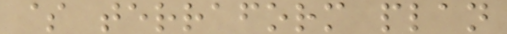$ terraform plan
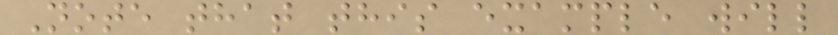Note that this example will
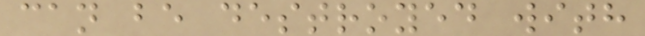can be destroyed with
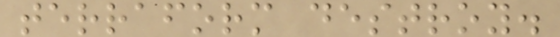terraform destroy.
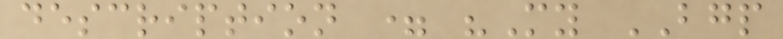description = "My BGP
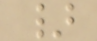}
